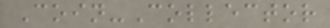Coin-Collector
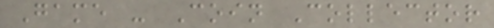Game - Coin Collector
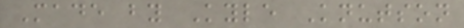Made by Kyle Knutson
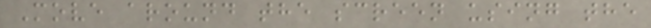Move around the screen using the
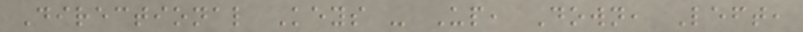Directional Keys - Up, Down, Left,
